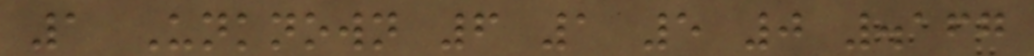1 Unknown 6 1 5 0 .167
